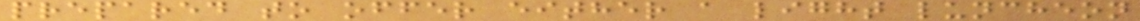prepared to offer either a light luncheon
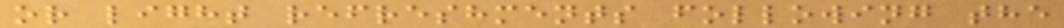or light refreshments following the
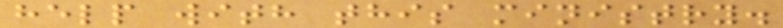help with this ministry.
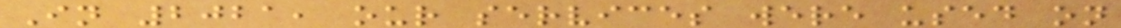In 2021, our services were used on
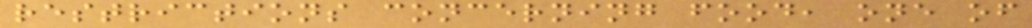restrictions concerning food, one of
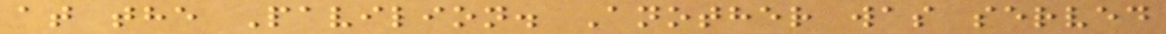at the Pavilion. Another was served
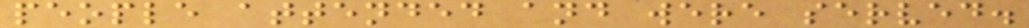people attended and were served.
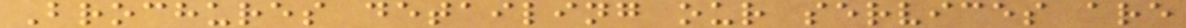Brochures detailing our services are
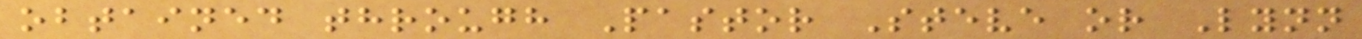obtained through Pastor Steve or Lynn
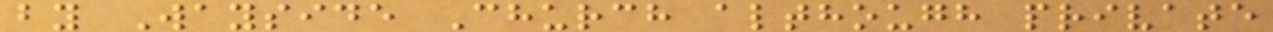by Wayside Church although private
